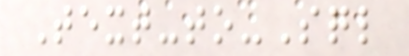Text-to-Sql
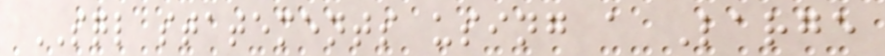SQL statements using a Large
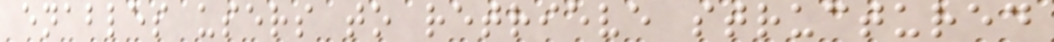enables users to retrieve structured
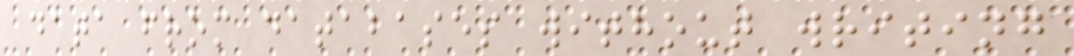data from databases without writing
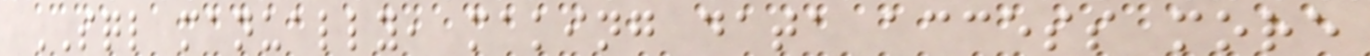SQL manually, making data access more
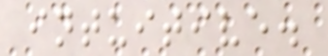intuitive.
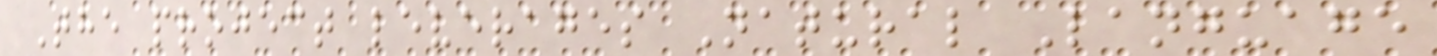The project leverages Natural Language
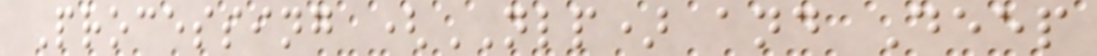Processing (NLP) and Deep
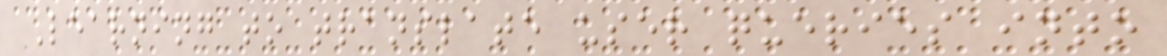Learning to translate user queries into
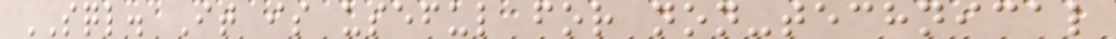SQL. It is useful for non-technical
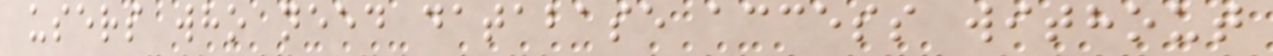users who need database access without
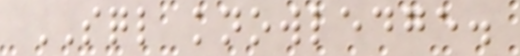SQL knowledge.
